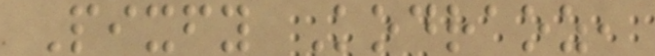Pixfy Kodraoz,
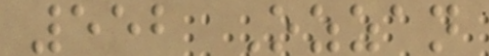552 Ozzan
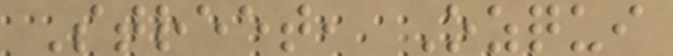Street, Ozqui
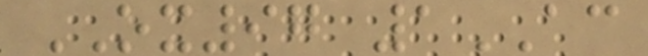OX97 1AC
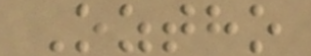Oztho
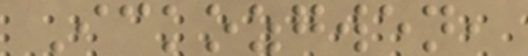Ickozgwen,
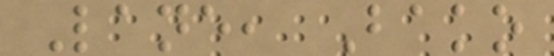Lane, Bako
